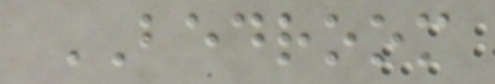BEDROOM
